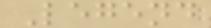Legend
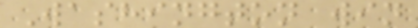Washington win
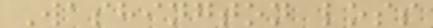Washington loss
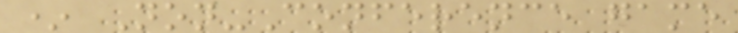* Non-Conference game
